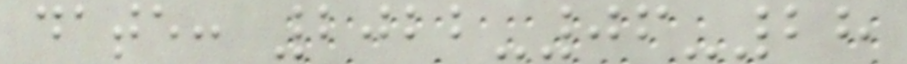date: 2022-06-28
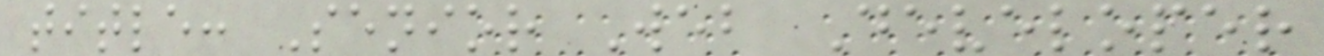title: Senior Web Developer
